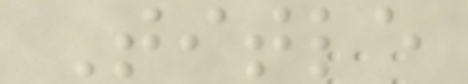Title
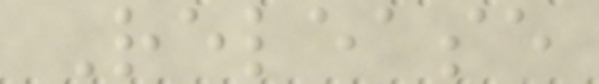Release
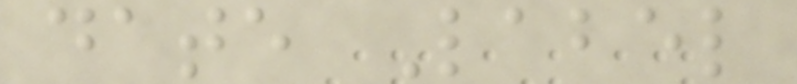date Label
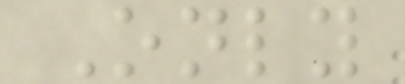Only
